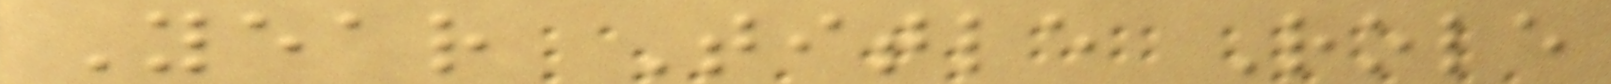Year Title Role
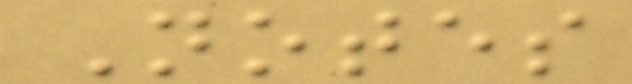Notes
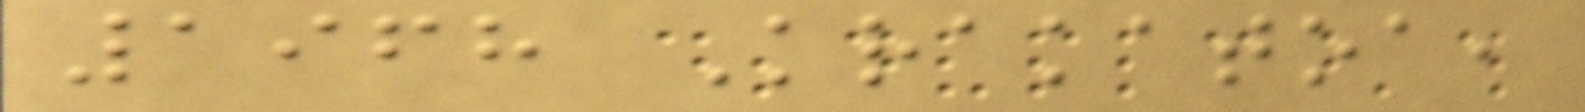1968 Krakatoa,
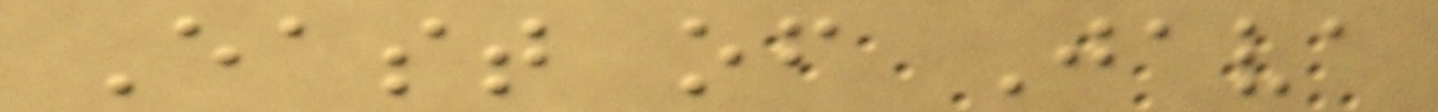East of Java
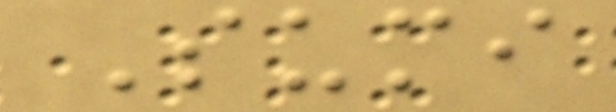Sumi
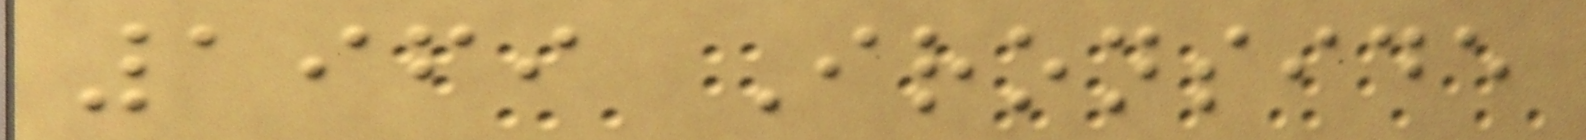1969 Ironside
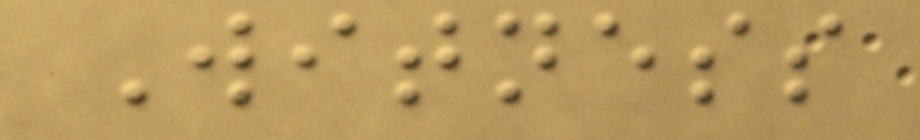Witness
